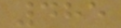485
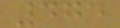475
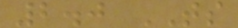2.0 TS
